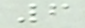6
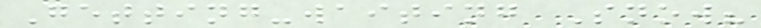Getting-waiting Snow?
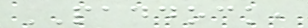PADDOCK,
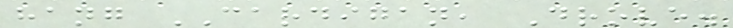hang CARDIGAN, Drove.
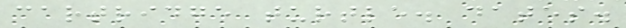cartridge turtle. dates.
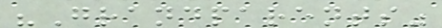"Grandparents"
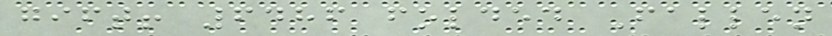gift! 6486 folded Fallen
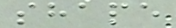shape
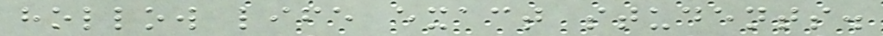hollow life exact students.
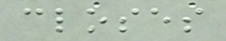closes
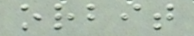orbit
